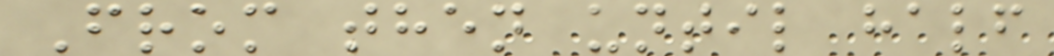From then until half
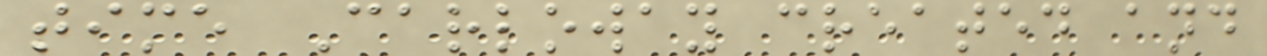time Carloway created and
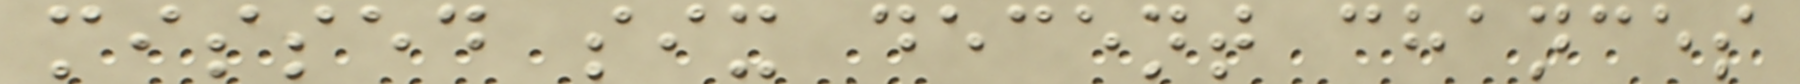missed six decent chances
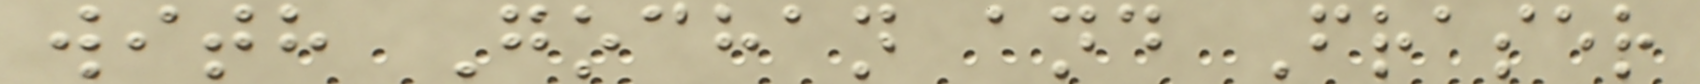with Gochan and Fraser
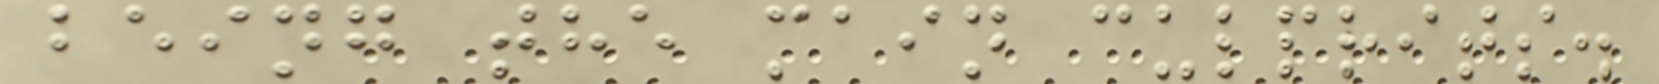being the main culprits.
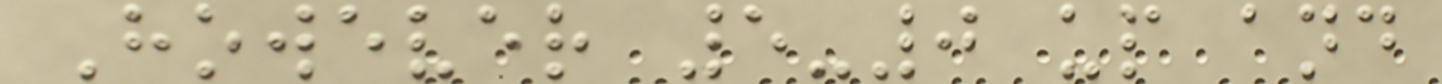However 5-0 up and
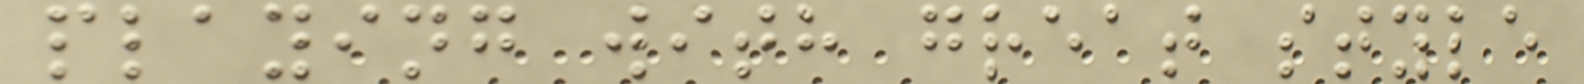playing with great style
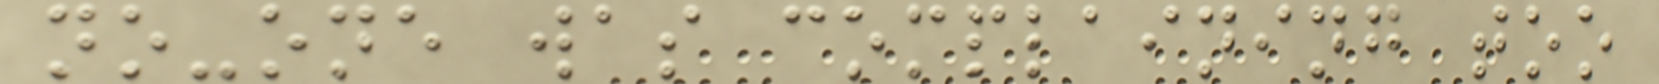no-one was complaining too
